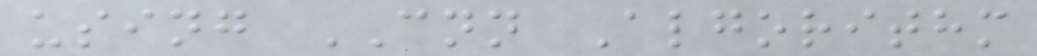using CNN Algorithm
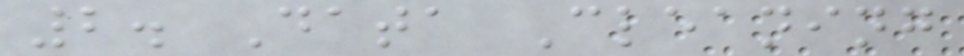2. Data Cleaning
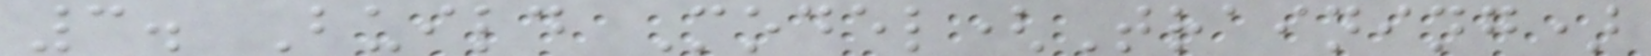3. Build Model(Training)
